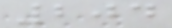204
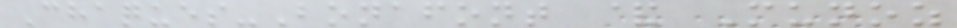Chaques-Bonafont & Munoz
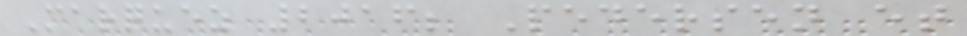Marquez 2016; Pedersen et
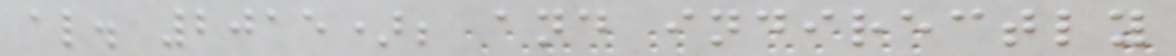al. 2015); and indirectly
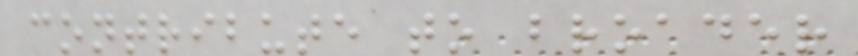contribute to broader
